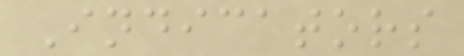Indicators
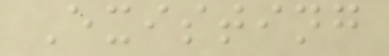Existing
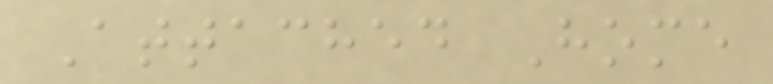Attached Home
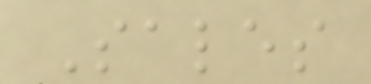Sales
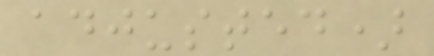adjusted)
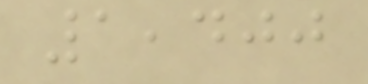1,400
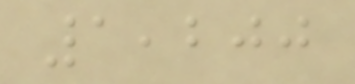1,200
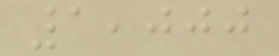1,000
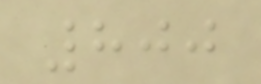800
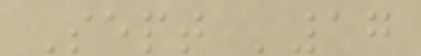Sept '17
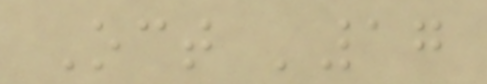Oct '17
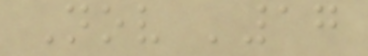Nov '17
